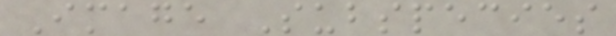Image Subspecies
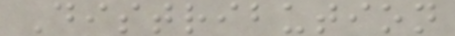Distribution
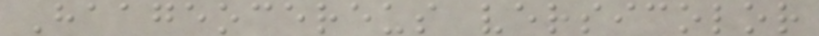Haageocereus versicolor
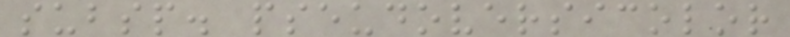subsp. pseudoversicolor
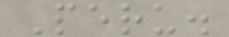Peru.
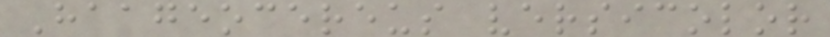Haageocereus versicolor
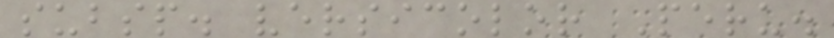subsp. versicolor Peru.
